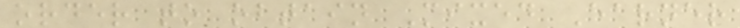order to obtain Mixed Earner
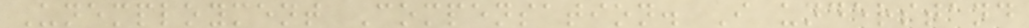Unemployment Compensation. I understand
